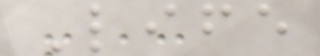Life
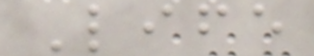Life
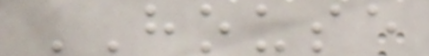HOUSE
